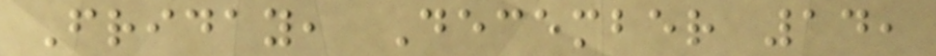Friday, December 14,
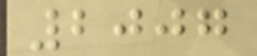2007
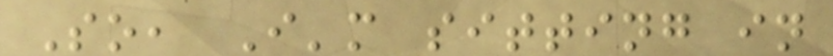So, I'm sitting in
